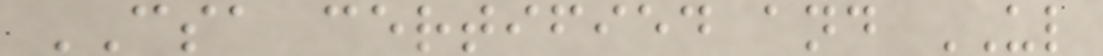CSA certified and UL
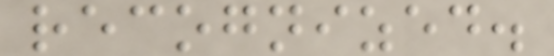recognized.
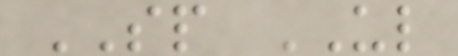SP UL
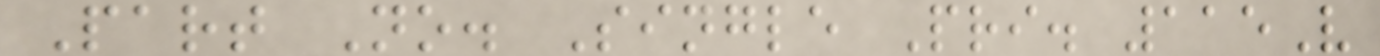Part No. Single Pri. 115V
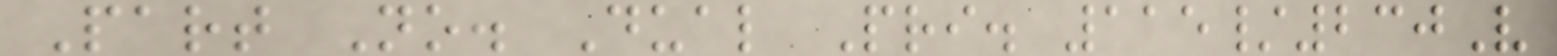Part No. Dual Pri. 115/230V
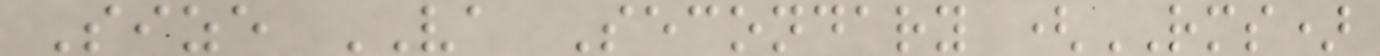Size VA Secondary (RMS)
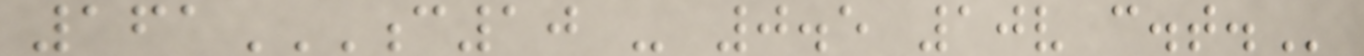161C10 - 0.5 10V C.T.
